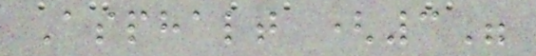Asphalt (3"
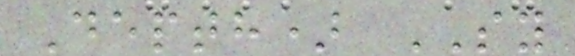Depth) SY
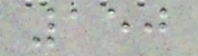150
